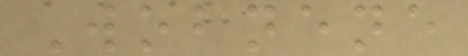Wobnene
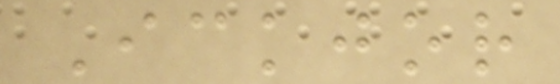Ickjor
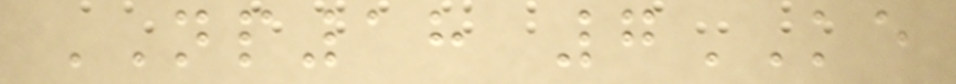NP18 7KE
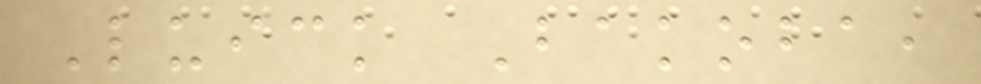Luick Bakoba,
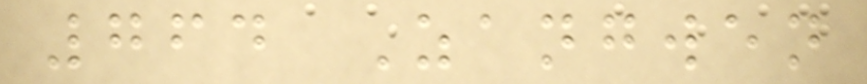764 Zangwen
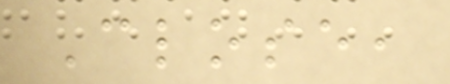Close,
